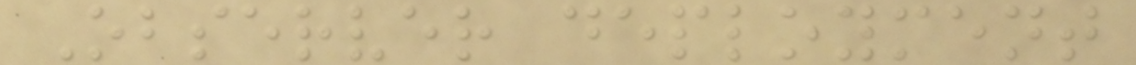Observer deployment
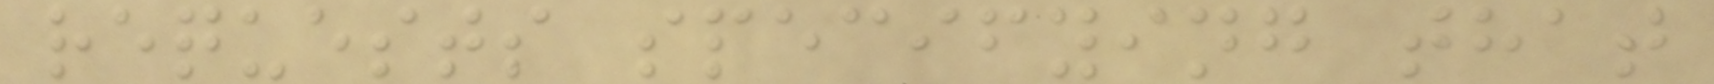requests specifying that
